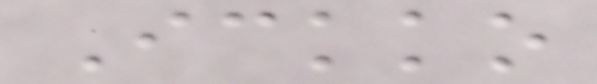Ickko
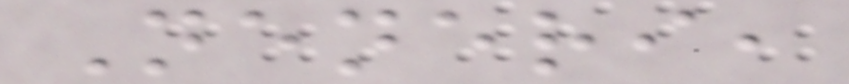Neneri,
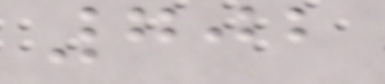702
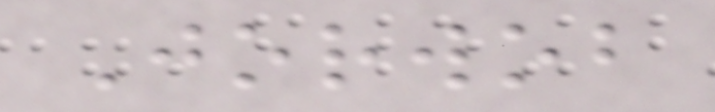Jorwob
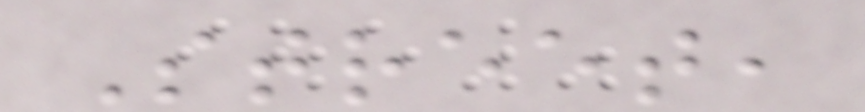Street,
